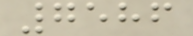7586
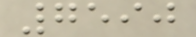7590
